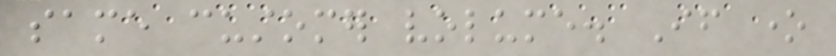same customer volume. If one
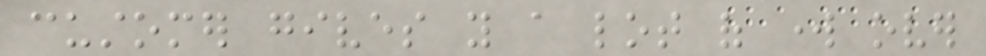customer gives you a lot of work over
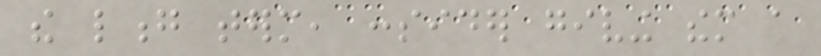the long term, consider giving them a
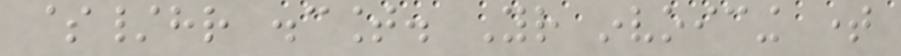$/hr discount. Your invoicing time
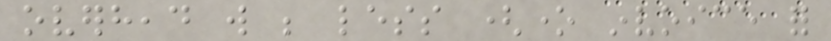overhead will be less (one invoice for
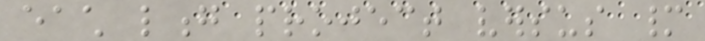each long project versus many
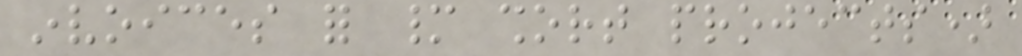invoices for many short projects)
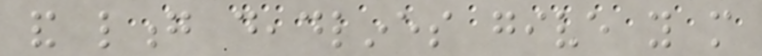and long deadlines give you more
